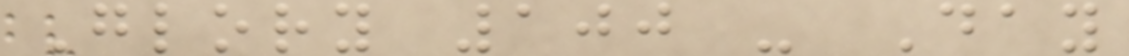Glory 100 - Day
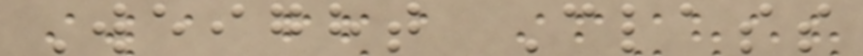Weight Class
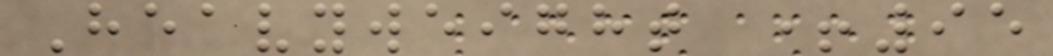Heavyweight +95
